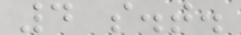4 s.t.
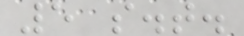5 s.t.
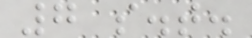7 s.t.
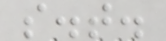s.t.
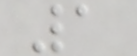1
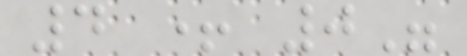4 + 0"
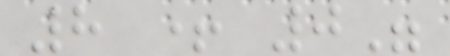8 + 0"
